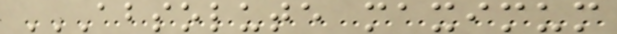ABSOLUTE MAXIMUM
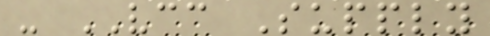- VCC Supply
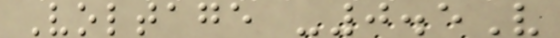Voltage -0.5V
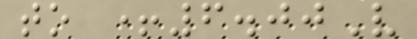to +6.00V
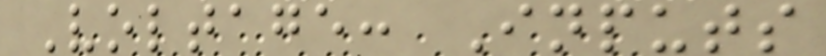Voltage: Inputs
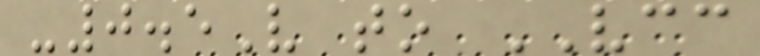-0.5V to VCC
